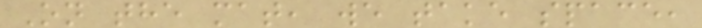On the mat, we take space,
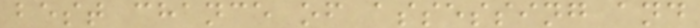best chance of assessing and
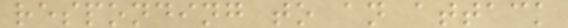responding to an attack
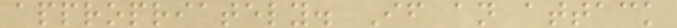appropriately. If an attack
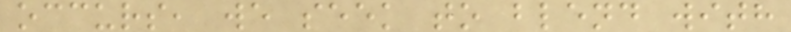occurs, we seek to blend with
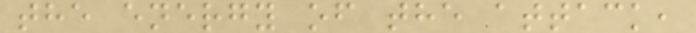the energy of the attack,
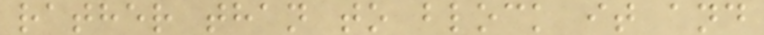rather than to block it and
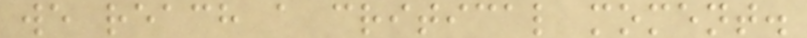we reach a critical moment.
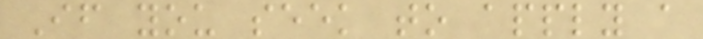If you seek to apply a
